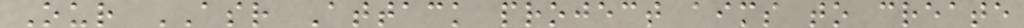Our ASR Attack project aims to create
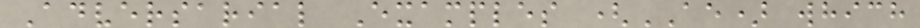Adversarial Examples (AE) which
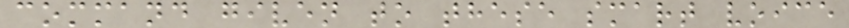command given to these smart voice
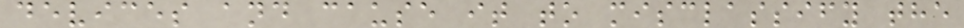devices and cause it to misclassify the
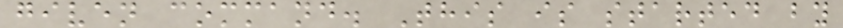given command. This is started by
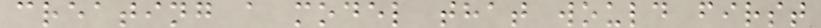creating a model that would first
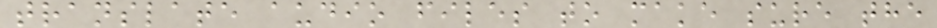translate audio files to make sure the
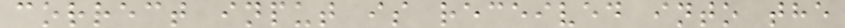correct input is received into the
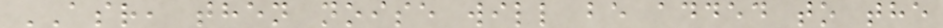ASR, then noise will be added to the
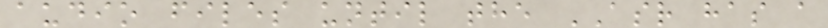audio files until the ASR has a
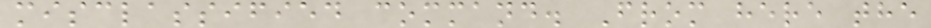misclassified command. From here the
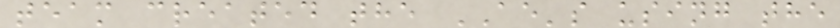team created the AE's using the
